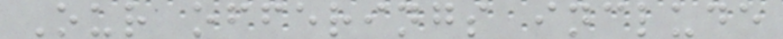Our offerings include
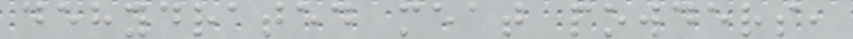dehydrated meat powders,
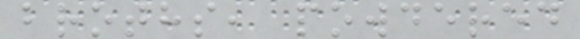broths, powdered
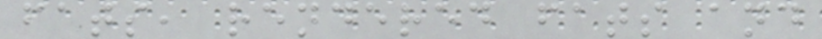fats, rendered fats and
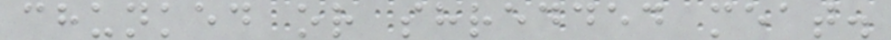chunked or shredded meat.
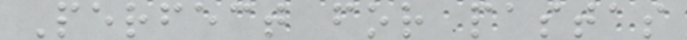Perfect for pastas
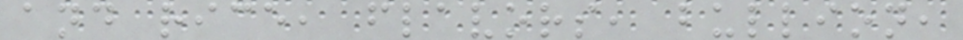and rice, flavors, bullion,
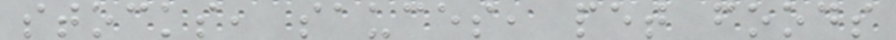stocks, sauces, pet foods
